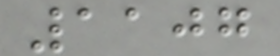1107
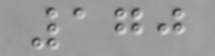170
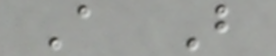A B
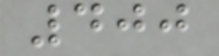400
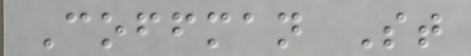Coffman St
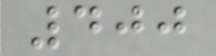400
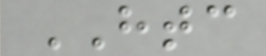HTC
